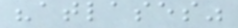"atlases"
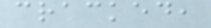cracked,
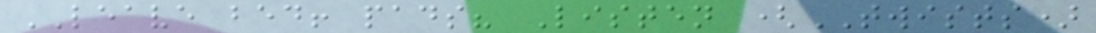LEAVE bed! pads? Listen (TWISTS)
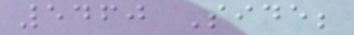5460 Side;
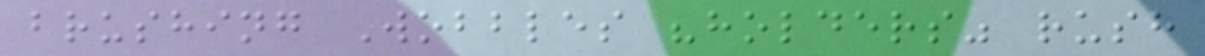brushing Wobbles "holders" rush
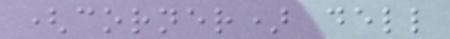(corner) dell
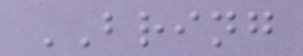BRING
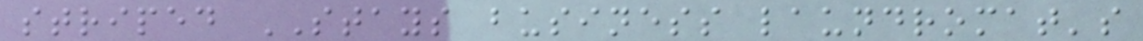striped STAYS business laundromat's
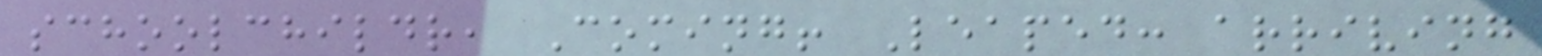schoolchildr, Coming! Leaped: arriving
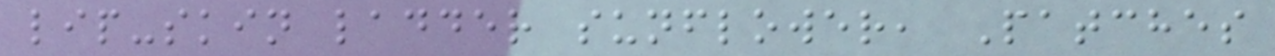lip-skin ladder sunflower, Patches
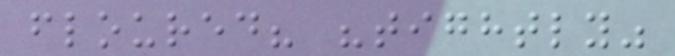floured? "tightly"
